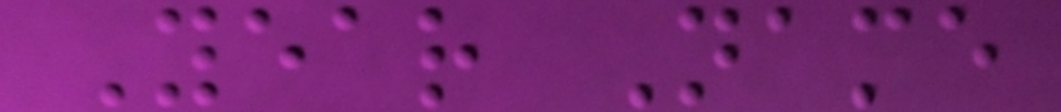Year Name
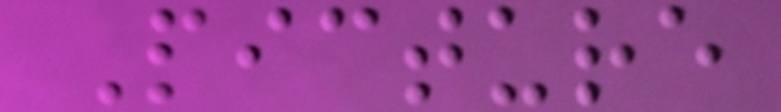Picture
